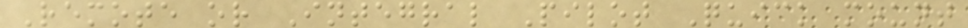Remote or Integral Pilot Quick mount
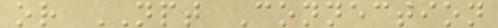or NPT Connection
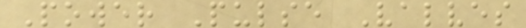Power Pulse Valves
